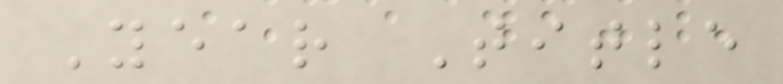Year Title
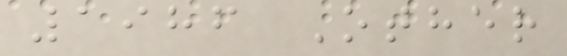1986 Other
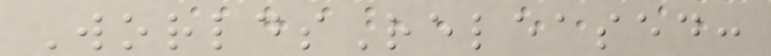WorldsReleased:
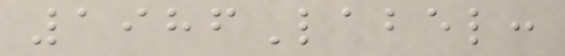1986Label:
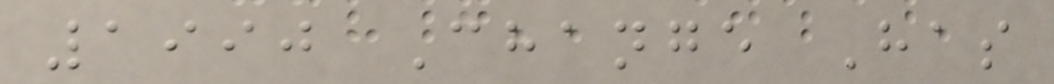1990 Change Has
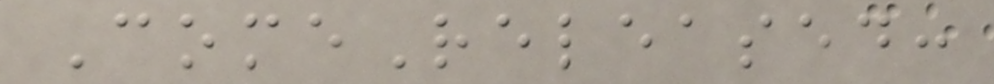ComeReleased:
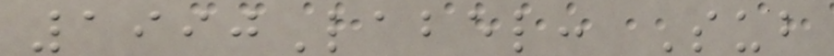1990Label: Sub
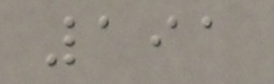191
